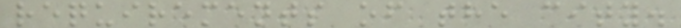requirements of the city.
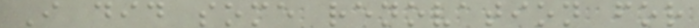I did some renovation for
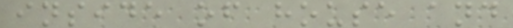inside of house and
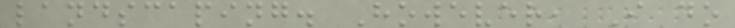landscaping. However, I do
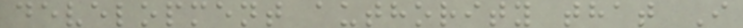development authority that I
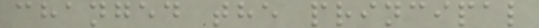changed the principal
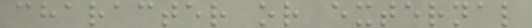character or external
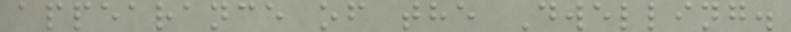appearance of the Dwelling.
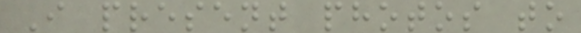I present photos to
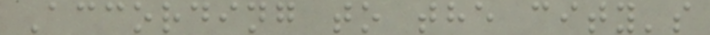According to the city's
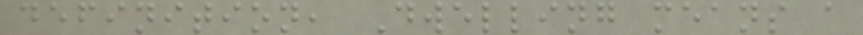definition, Dwelling means a
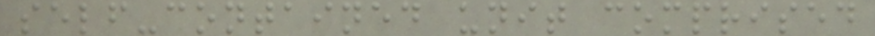self-contained unit comprised
